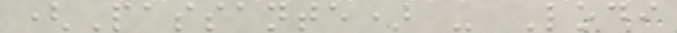(Passante) - Lodi
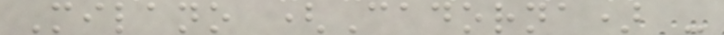Milano (Cadorna) -
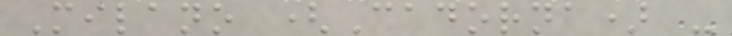Milano (Cadorna) -
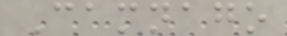Camnago
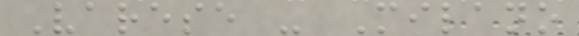Varese - Milano
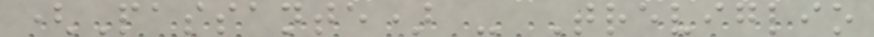(Passante) - Treviglio
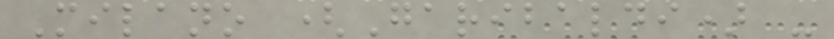Milano (Garibaldi) -
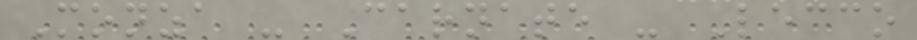Monza - Carnate - Lecco
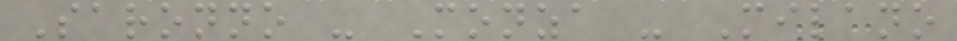Saronno - Monza - Milano
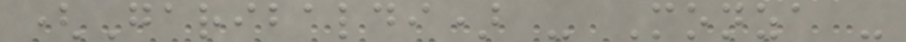(Garibaldi) - Monza -
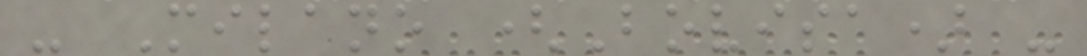- Milano (Bovisa) -
